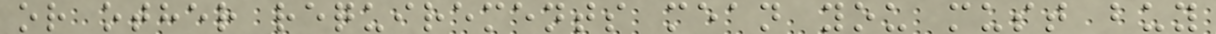or other requirements mean you must buy
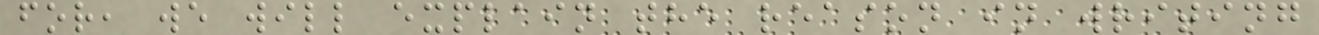for, we will explain the reason in writing
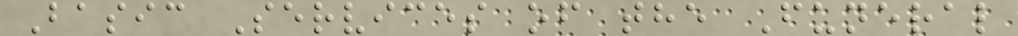Basic Services of the Funeral
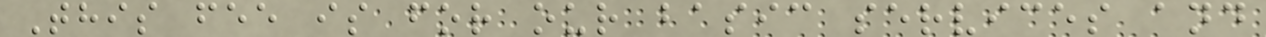This fee is for our basic services and
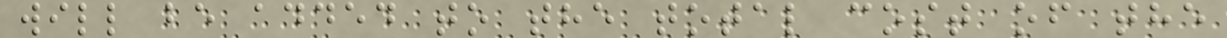will be added to the total cost of the
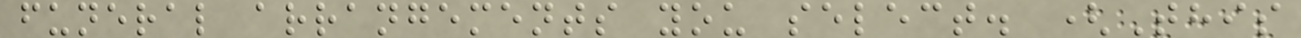funeral arrangements you select. (This
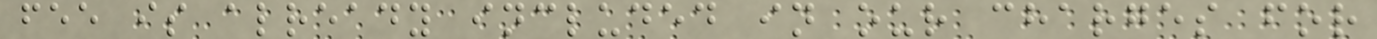fee is already included in our charges for
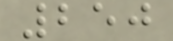250
